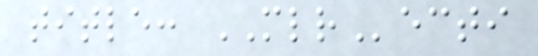title: MLRecti
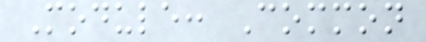Module: Common
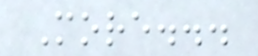More...
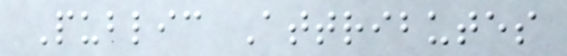Public Attributes
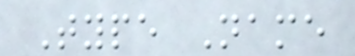Type Name
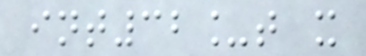int32_t x
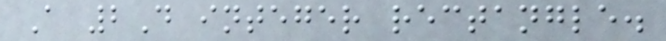A 2D integer rectangle.
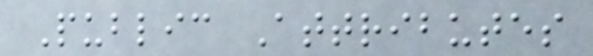Public Attributes
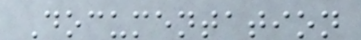Documentation
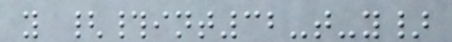y {#int32-t-y}
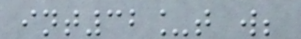int32_t w;
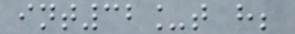int32_t h;
